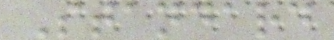Standard
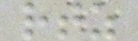rtz
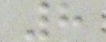8
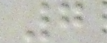7
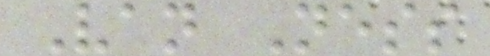Van Ness
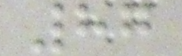87
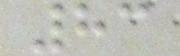83
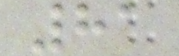81
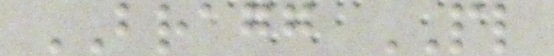BRAGG PL
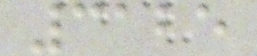3125
